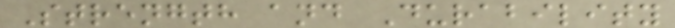Strength and Durability
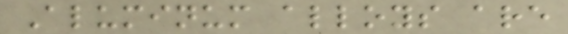Aluminum alloys are
